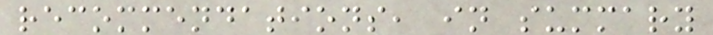recommendations, in summary
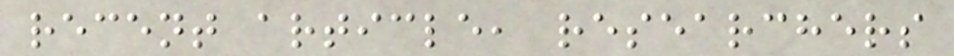recent article, researchers
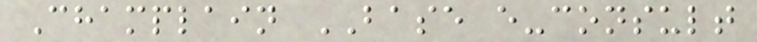Champlain BASE e-consult
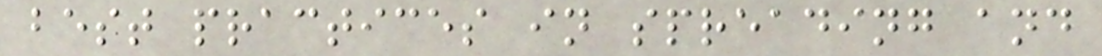best practices in spreading and
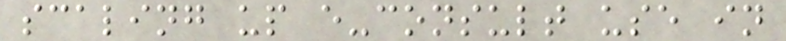scaling up e-consult use in
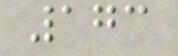173
